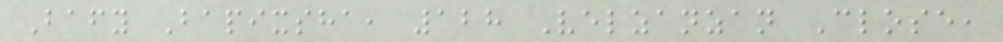Bafy Bapixsha, 128 Velzanzan Close,
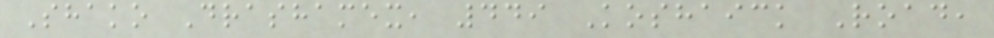Shako Drashamex, 449 Koshaick Road,
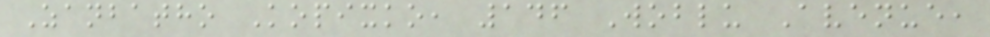Zanbatho Kopixko, 146 Woblu Avenue,
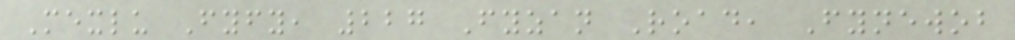Mexlu Fyfy, 227 Fyzan Road, Fynewob
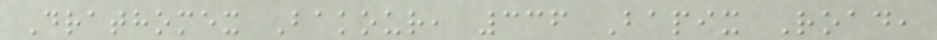Drathomex Bakour, 336 Bapix Road,
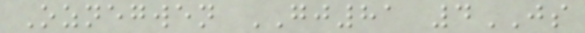Oznegwen GJ81 4JS
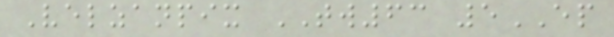Velzanpix TW63 5EP
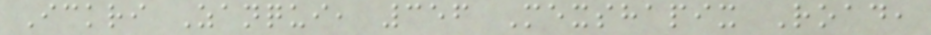Ickri Zanqui, 356 Mexshapix Road,
